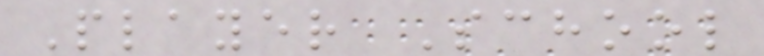Player School
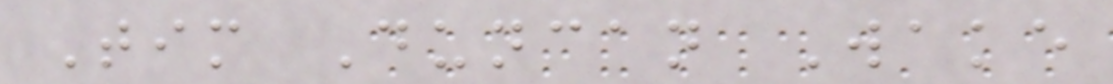Tim Duncan Wake
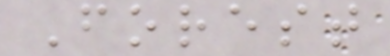Forest
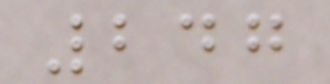247
